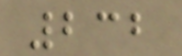232
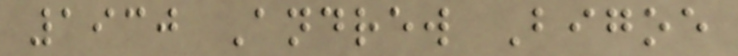1930 Andrew Bigoe
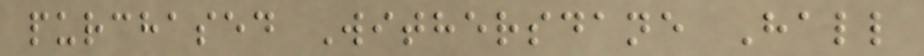purchased Withersdane Hall
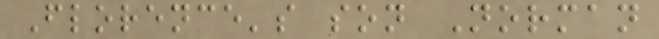Florence's son Norman
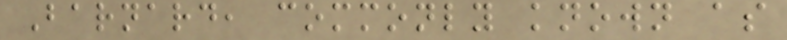Barnard, commonly known as
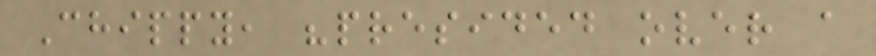Chippy, "presided over a
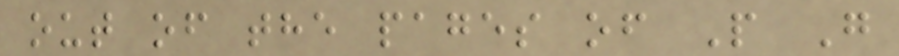out of the pages of P G
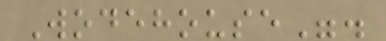Wodehouse".
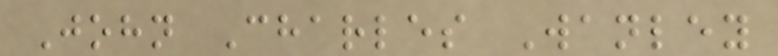John Charles Wanley
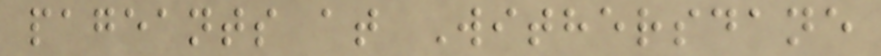pageants at Withersdane
